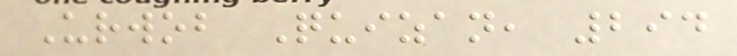Urwob Quizan, 294
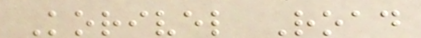Korivel Road
